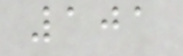101
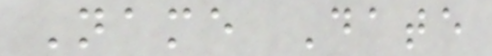Name Date
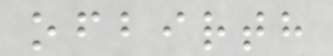ofbirth
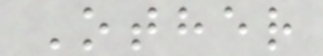Other
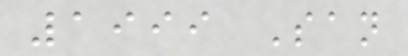1999 San
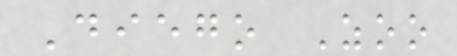Diego Zoo
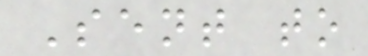Sent to
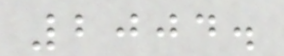2004.
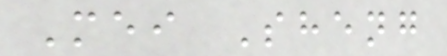Mei Sheng
